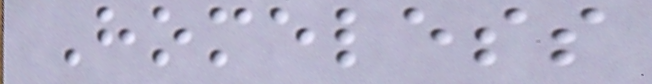Homeless
